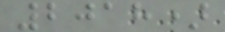2018)
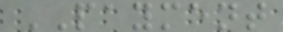PAYMENT
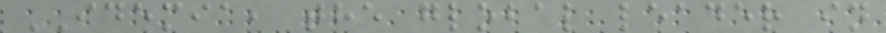IDEMIA, the global leader in
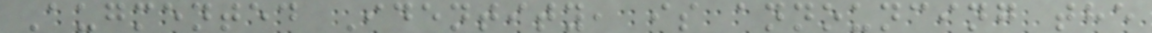Augmented Identity, is announcing the
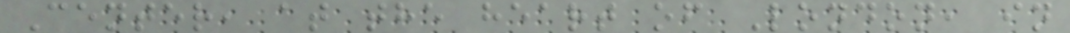Center, at the heart of London, in
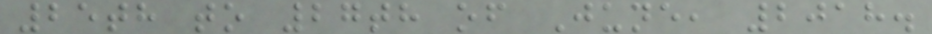25th to 27th of June, 2018.
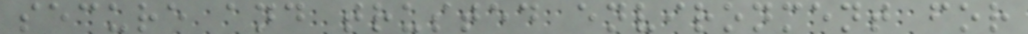secure and trusted environment for
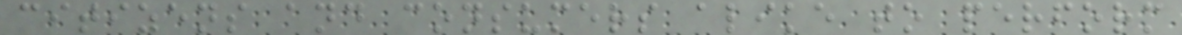citizens and consumers alike to perform
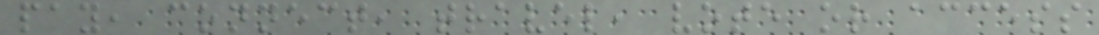pay, connect, travel, vote or access
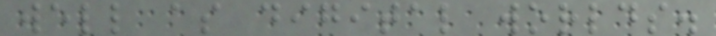well as digital worlds.
